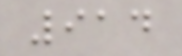914
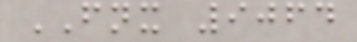FNX 9064
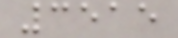3515
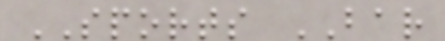SPORTS BAR
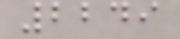2249
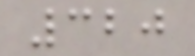320
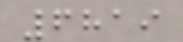6819
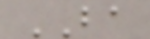BA
